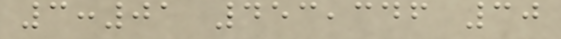3:01 453,346 30
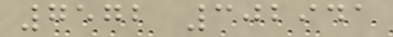7572 302941
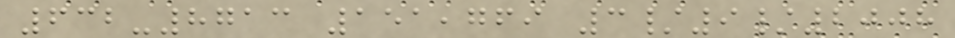632-8713 151,769 3/9/2008
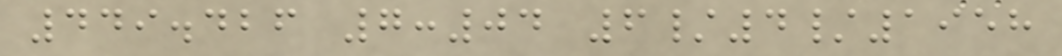449.426 7:04 6/4/1958
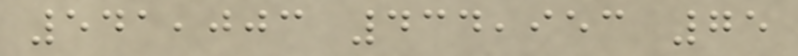541,003 434,953 75
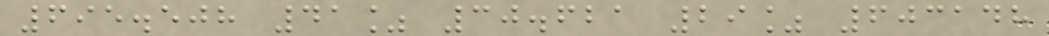695.508 41% 30.621 29% 603148
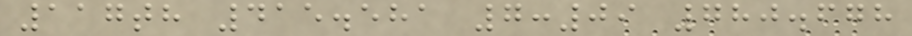117th 415.581 7:09 780.678
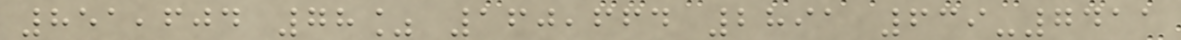851,604 78% 160,664 2891 639-7411
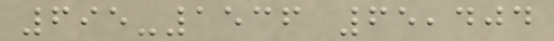695-1536 65,404
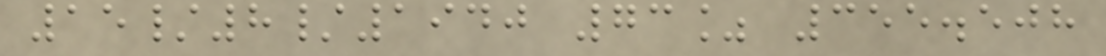15/8/1940 73% 355.508
